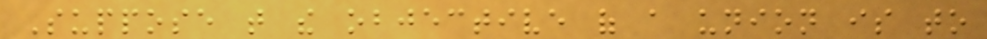Suppose that the objective of a union is to
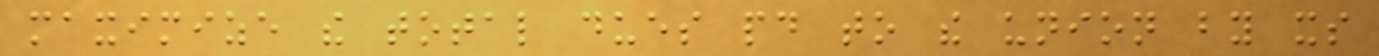maximize the total dues paid to the union by its
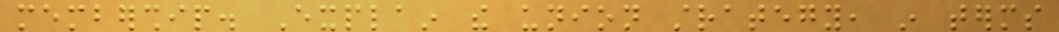membership. Explain the union strategy, in terms
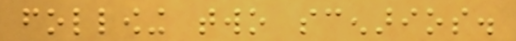following two scenarios.
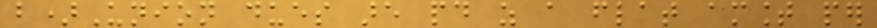b)Union dues are paid as a flat amount per
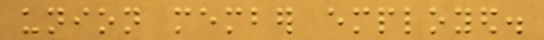union member employed.
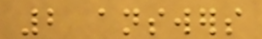2 answers
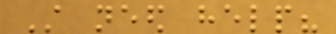Still need help?
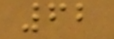62
